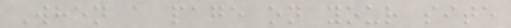When a page on your site
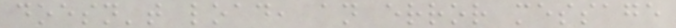doesn't load, an error message
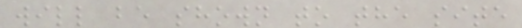will be shown to the site
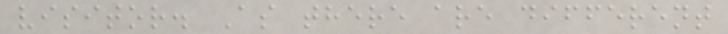visitor. As there are different
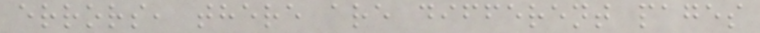errors, there are different pages
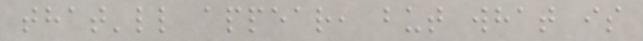that'll appear, but what is
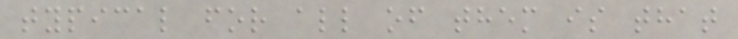typical for all of them is that
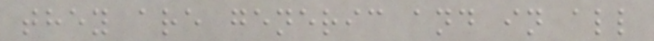they are generic and in all
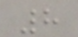8
